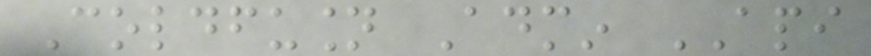Coldfusion Admin API
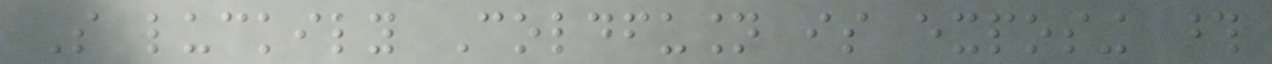So luckily Coldfusion is exposing those
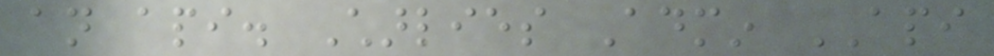an api. Charlies Admin API
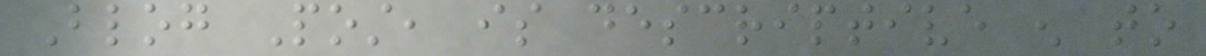Blog Post, is descriptive enough to
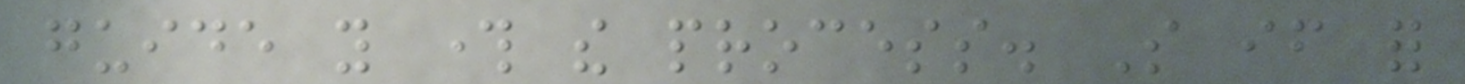guide you through the process. So if for
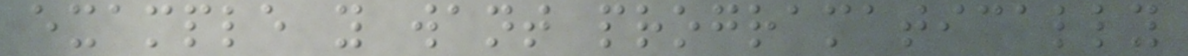example you want programatically
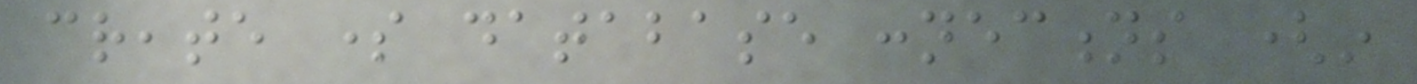create some database connections (in
